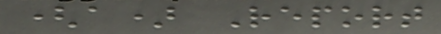(a) Report
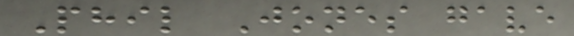Phil Jones gave
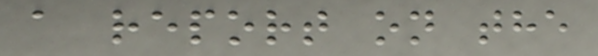a report on the
